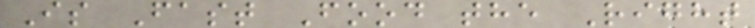Is Fast Food the Right
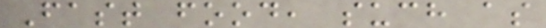Fast food, such as
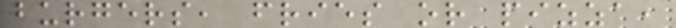burgers, fries or pizza,
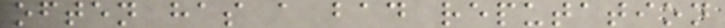often has a bad reputation
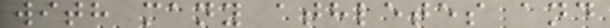with many athletes and
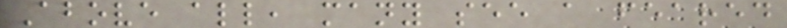Above all, many see a feared
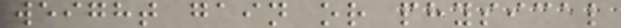weight gain or physical
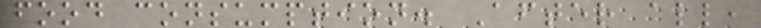food consumption. After all,
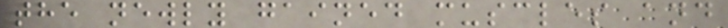the newly gained muscles and
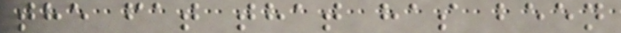the fat that has been
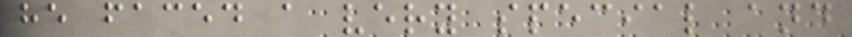he faced a very special and
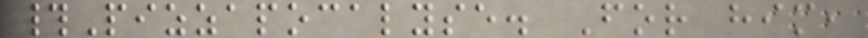#Pizzapocalyse. For him,
